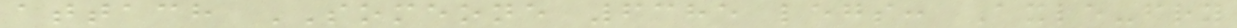attach SOMEONE 6385 legs: Axle-fry
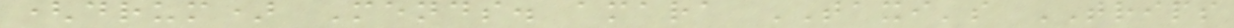(drum) Mends. amara TAXI's TRIPS
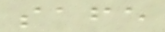safe
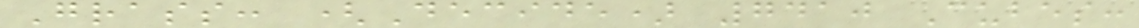Grass: (Decide) 7410 Cubes:
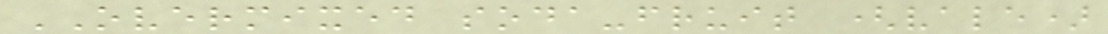OVERMIXED soda-fruit (vale)
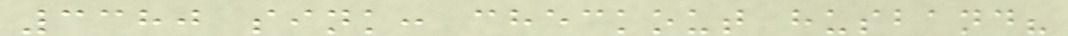3380 sink: checkout husband?
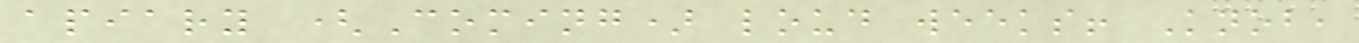apiary (Coming) loud weeks! Knob,
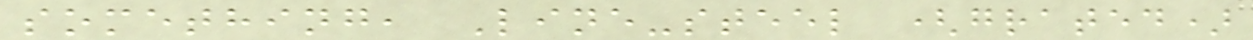something, Line-steel (grated)
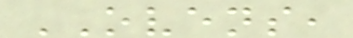OVENS,
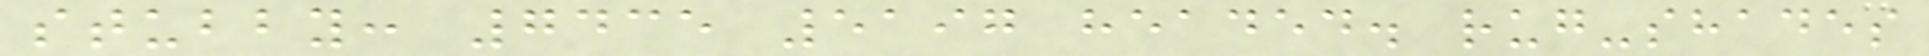stubby: 7435 5197 headed. rug-shades
